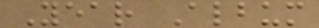Year Album
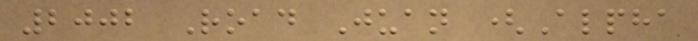2002 Road Juan (Alpha
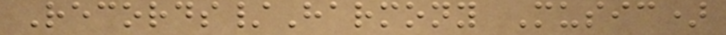Records/Harmony Music)
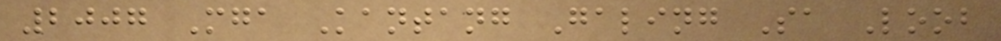2007 Mga Kantang Galing Sa Loob
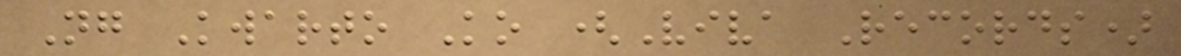Ng Kwarto Ko (Viva Records)
